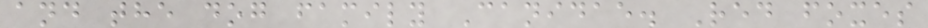and the dog family Canidae. Red foxes
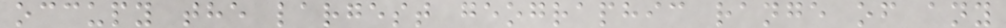occupy the largest geographic range of any
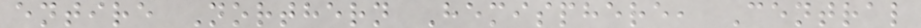entire Northern Hemisphere, Central
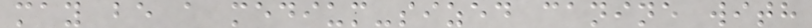may be a medium-sized canine with
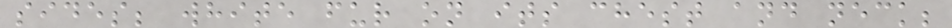sides; white fur on its chest and neck;
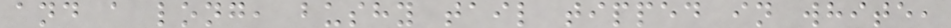and a long, bushy tail tipped in white,
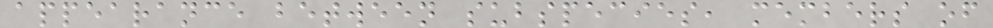appearance between subspecies, members of
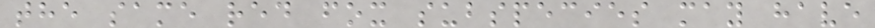the same red fox subspecies may have
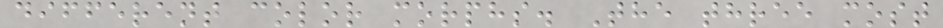different color morphs. The three most
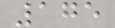175
